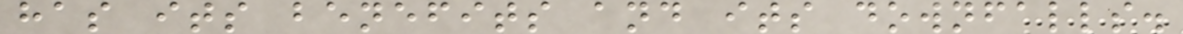has its benefits and its downfalls.
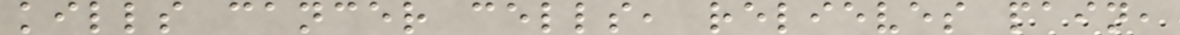kills cancer cells, relieves pain,
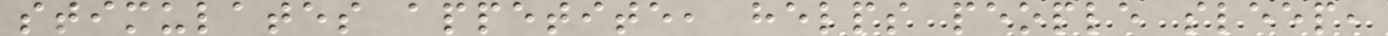stimulates appetite, helps people sleep,
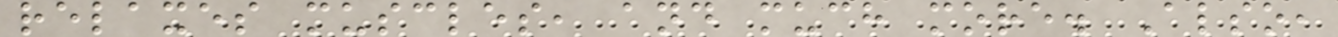relaxes muscles, and much more. Also,
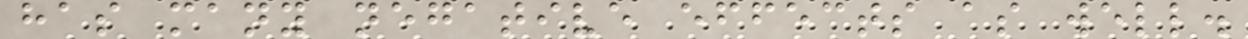has many negative effects as well.
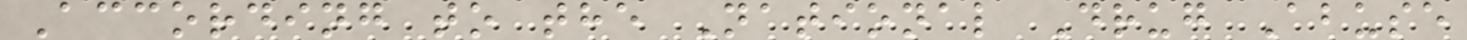According to the National Drug Abuse
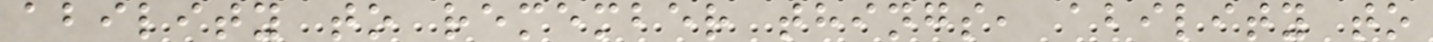ability to remember things, ability to
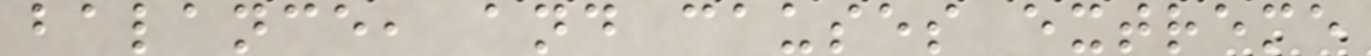balance, and causes extreme
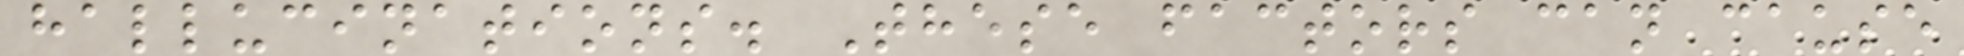hallucinations. These factors can cause
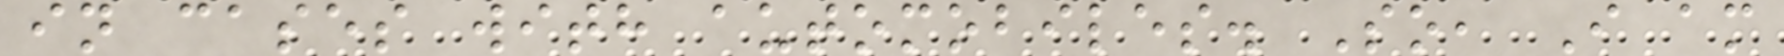in cases with automobiles. So, I am
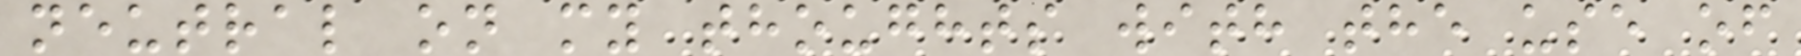neutral on my thoughts with the use of
